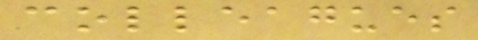colleagues
